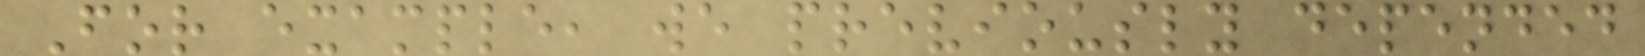For example, we previously depended
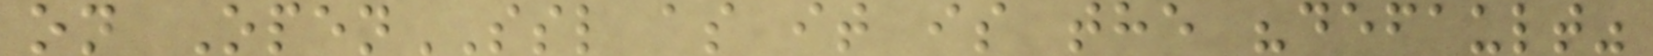on OpenSSL as it is the "default"
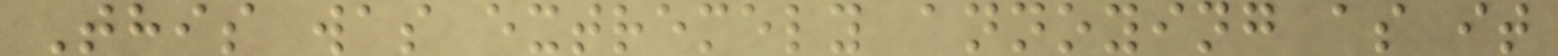This was extremely annoying as it
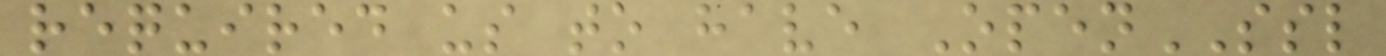required us to have OpenSSL
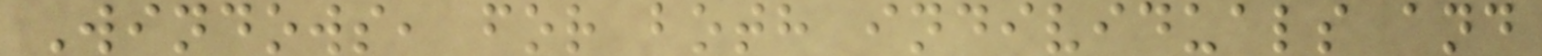Windows, for both individuals and
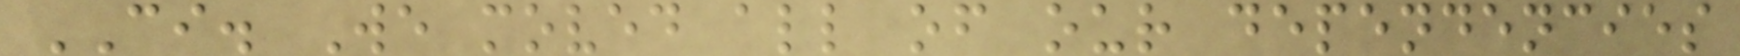CI. We moved all of our dependencies
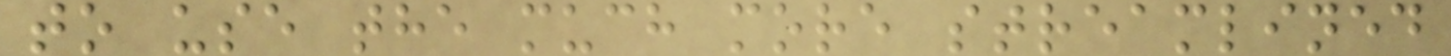to use the much more streamlined
